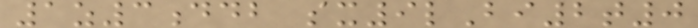1z3ddb sx9lBi2t0
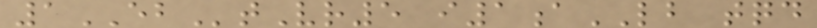1EBtVr5 i1aLB tqd
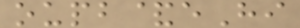oupb&eHi
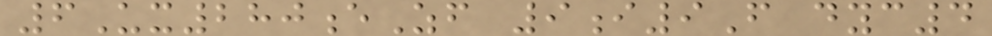6Ux280eZf 9i9F dyc4
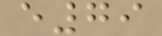e79
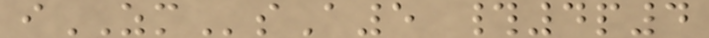iZMsA5 #4p4
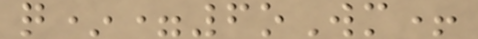q*=6oWm+
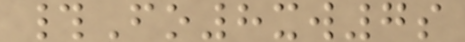#Fo8xw7s
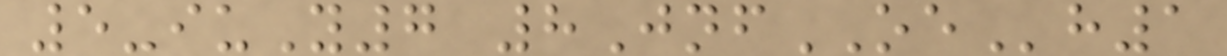5-iuY7 8JnfOEh1
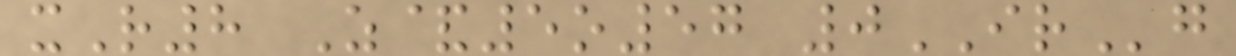xR8 Z&5o57 0IRg
